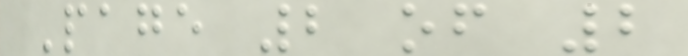Page 2 of 2
